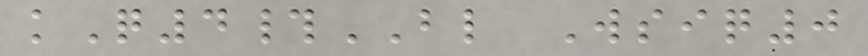kQ4#BL Wsiq0
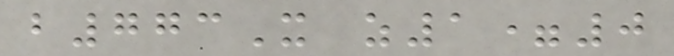b773X z1=0
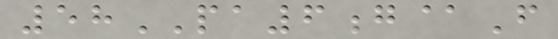58PA6g@F
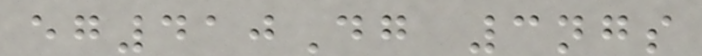eg410Dg 3ngs
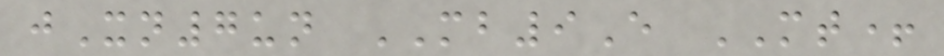jXn7un MB9E MT+
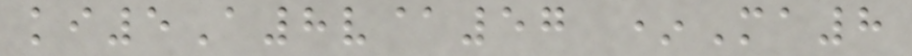ki5A8v@57 *Ma8
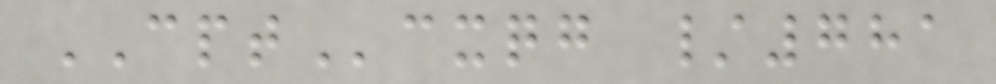CPTcxqg /781
